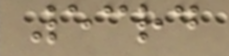53rd
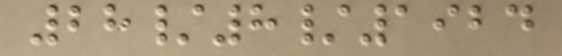28/8/1924
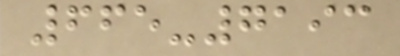665-7193
